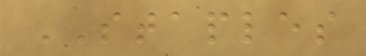STAPLES
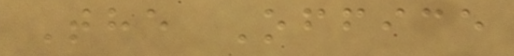The Office
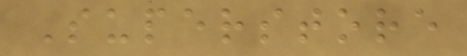Superstore
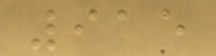915
